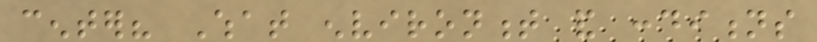center? What environment and conditions
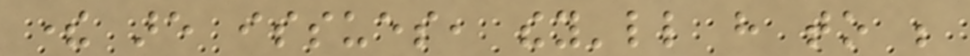there are issues, they'll have to be
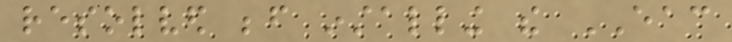resolved before installing the EAC
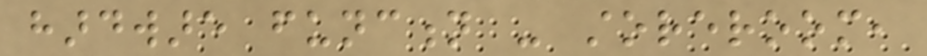hardware function - storeroom,
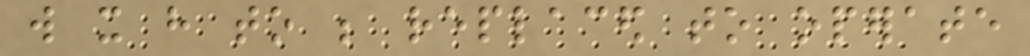will it have to be replaced to operate
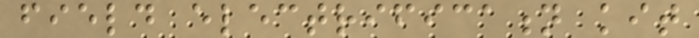field electrification kit
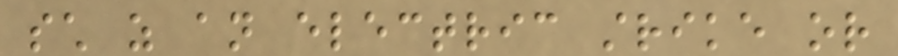such as an electric strike or
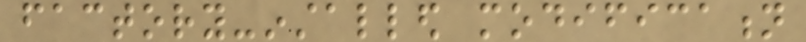factory-installed modification
